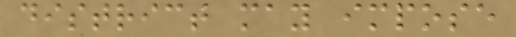district may impose
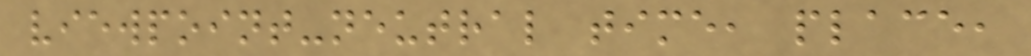viewpoint-neutral time, place,
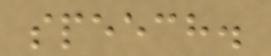speech.
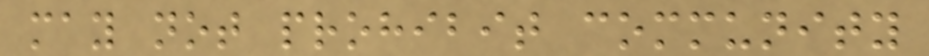may not prohibit community
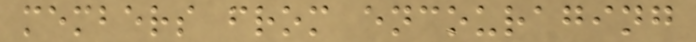members from encouraging
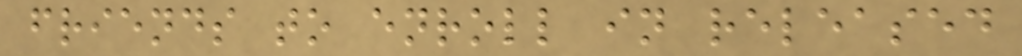friends to enroll in released
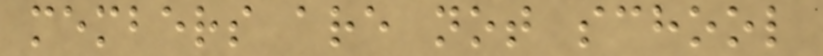members are not school
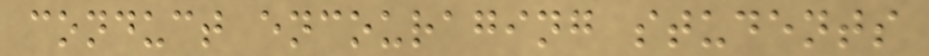conduct encouraging students
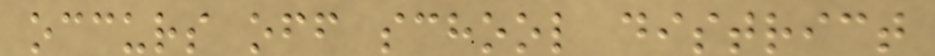occurs off school district
